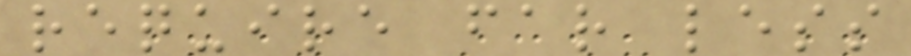require far less
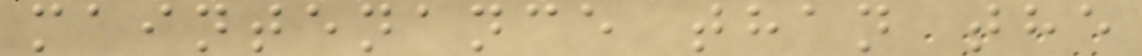maintenance than the
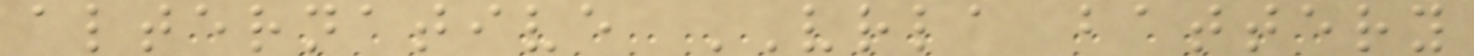alternative VRLA battery
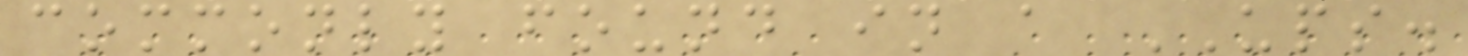commonly found in a UPS.
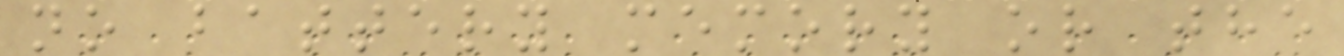no battery memory or the
